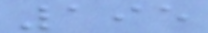195
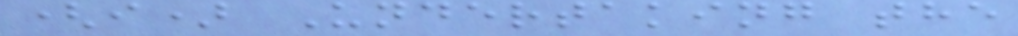(i) Undertaking the
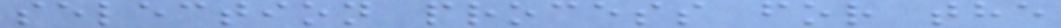selection process for the
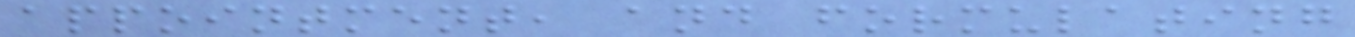appointment, and formulating
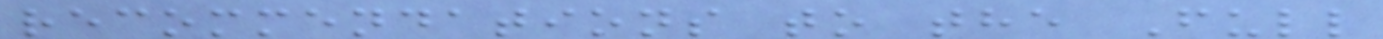recommendations to the Full
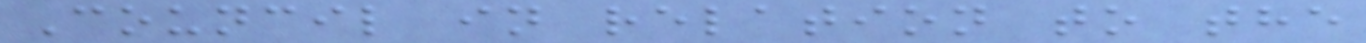Council in relation to the
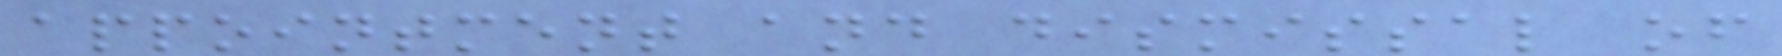appointment and dismissal of
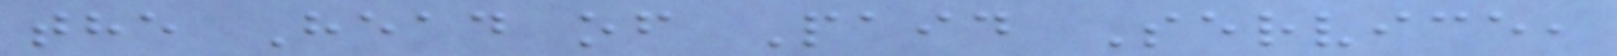the Head of Paid Service,
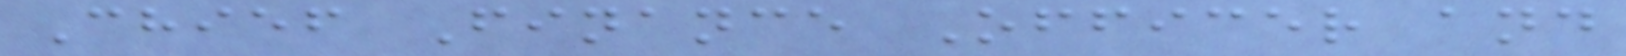Chief Finance Officer and
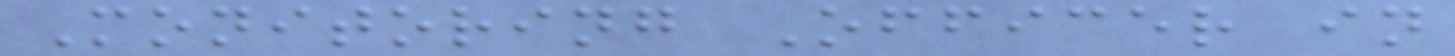Monitoring Officer in
